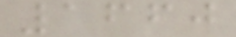1660
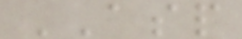ASP
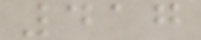417
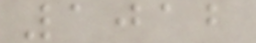1012
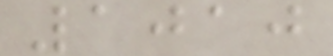1010
